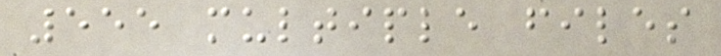555 multiple files
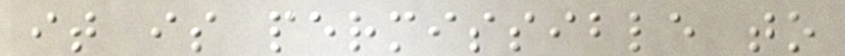it is permissible to
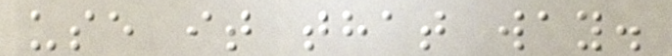use it that way.
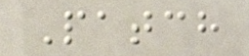Patch
